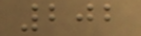202
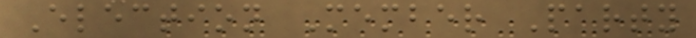Election Member Party
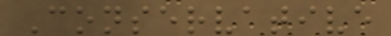Conservative
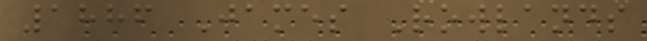1886 James Rowlands
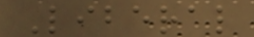Liberal
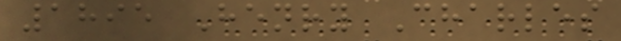1895 Henry Charles
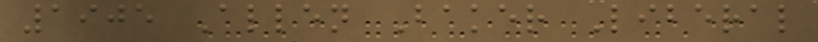1905 Allen Baker Liberal
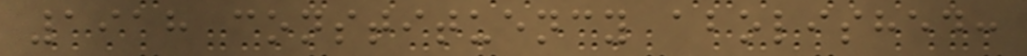1918 constituency abolished:
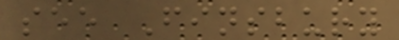see Finsbury
